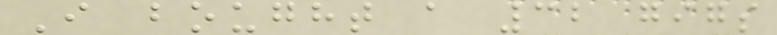I bought a 32 gigs
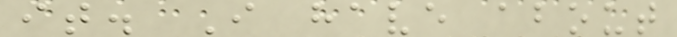it. I have about
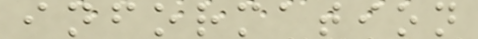information
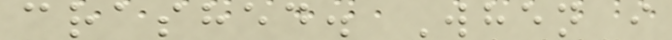crashed. When i
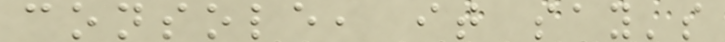console, it say's
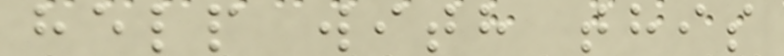help with this
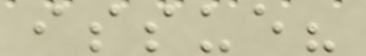issue?
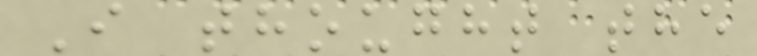I thought the
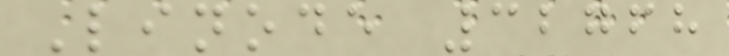Linode 32768
